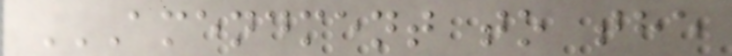AMENDMENT TO THE
